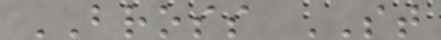BROSS ST
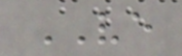VE
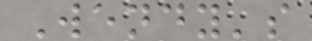Wendy's
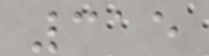315
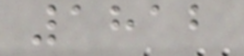1812
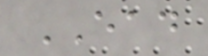EAD
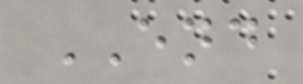END
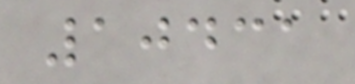10431
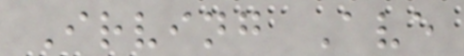Irving Ave
